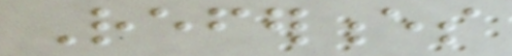References
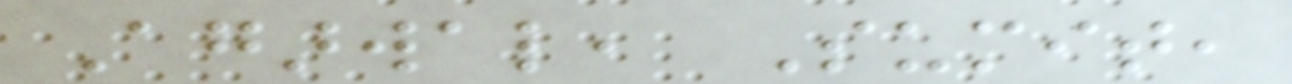Agarwal, Sumit,
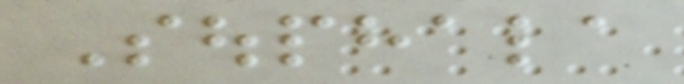Souphala
